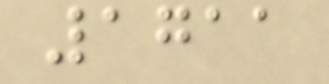1711
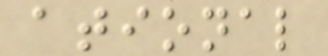ational
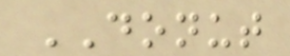DONUT
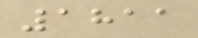1811
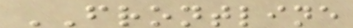FRONTLINE
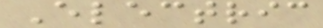Electric
